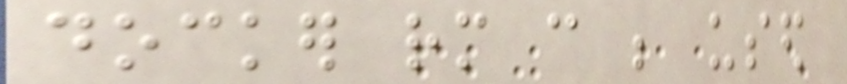docker rm can be used
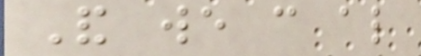And we can also
